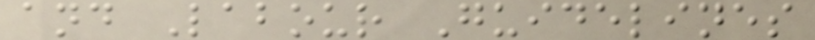and Labour Guidelines
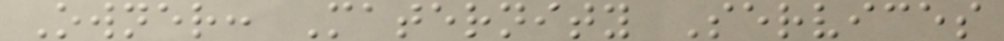Owner: Maternity Services
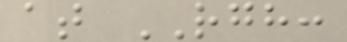at RGH:
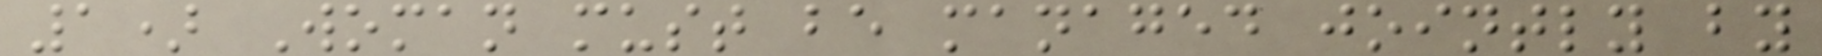1) Woman must be managed jointly by
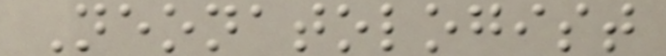Neonatologist
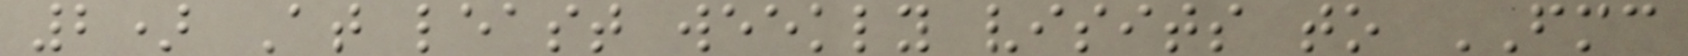2) At least weekly visits to FMC
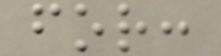for:
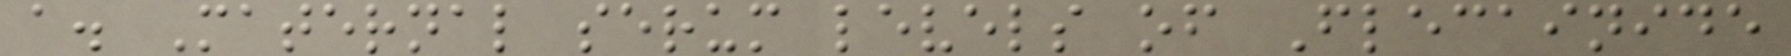a. Maternal serum levels of Flecainide
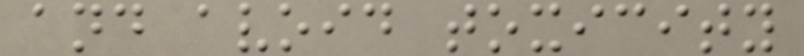and avoid toxicity
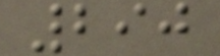290
